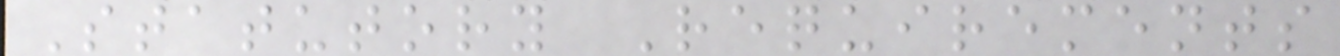Statutory Requirements
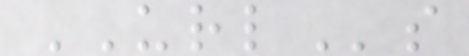URLs
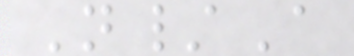N/A
